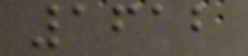1612
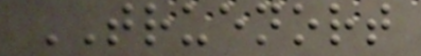TRUENORT
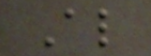Al
